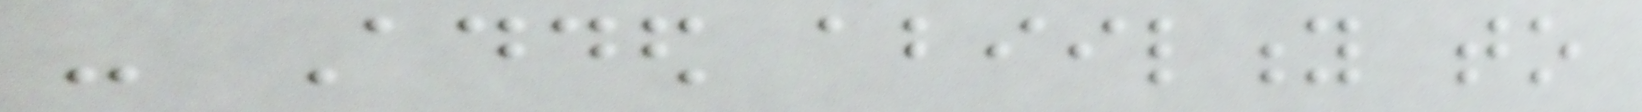- Added abiility to
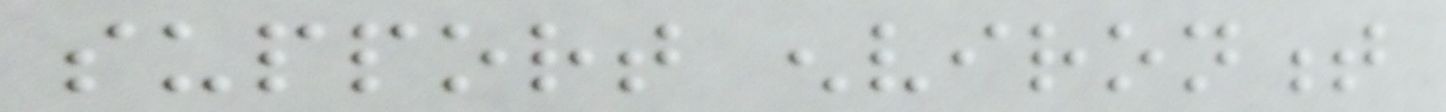support environment
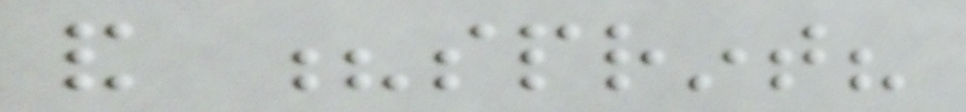and ?sprint?
